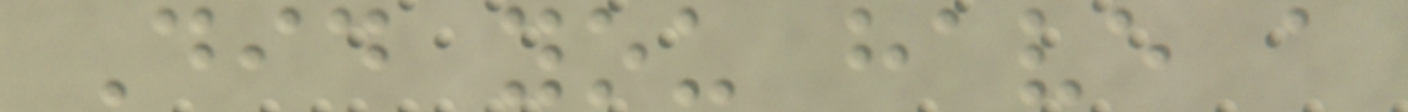Did you have a
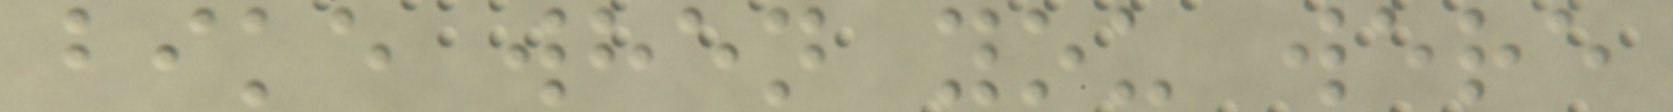bike when you were
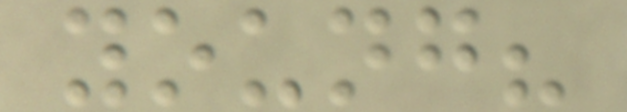young?
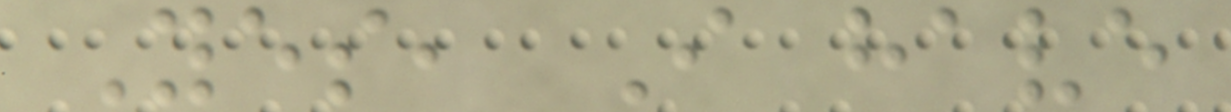Yes, I have
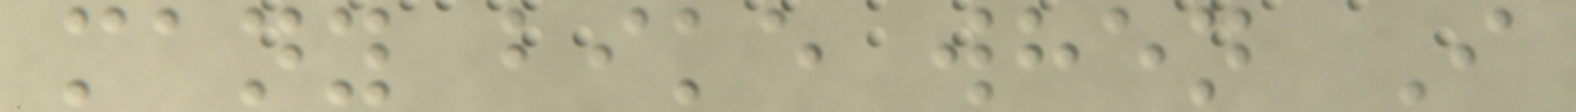many bike when I
